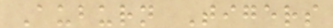Auburn Tigers
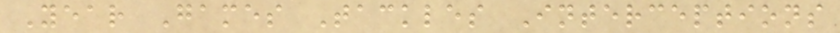Year Games Tackles Interceptions
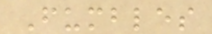Fumbles
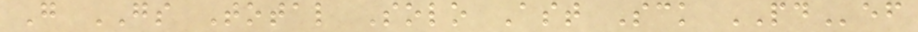G GS Total Solo Ast Sck PDef
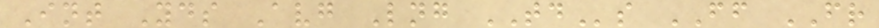Int Yds Avg Lng TDs FF FR
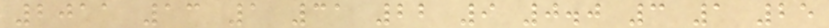2011 13 1 31 22 9 0.0 3 1 25
